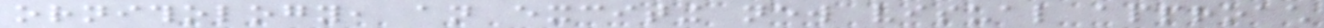ornithology, an exciting new visual approach
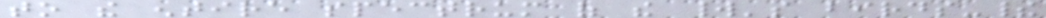to the entire spectrum of the world's birds-their
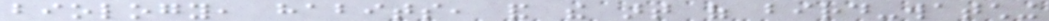biology, habits, and the art of bird-watching
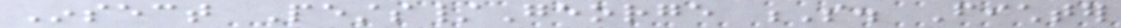Insect Pests/George S. Fichter
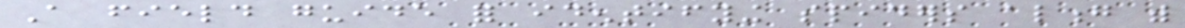A field guide for identifying spiders along with
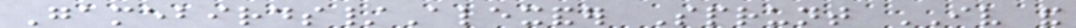Gamebirds/Alexander Sprunt IV and
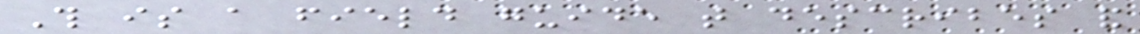This is a field guide that describes and
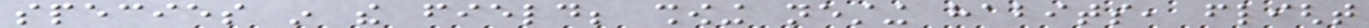species in the field; showing nesting habits, flight
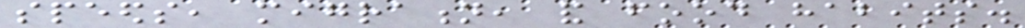speeds, migration, and food habits.
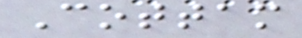Cottam
